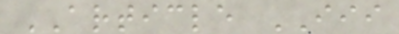ARTICLE III
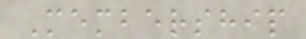Membership
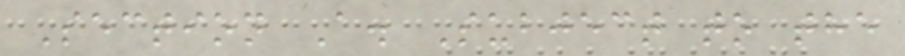Section A. Subject to the
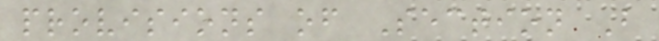provisions of Section B
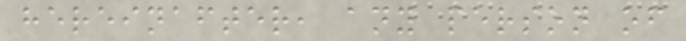hereinafter, any person of
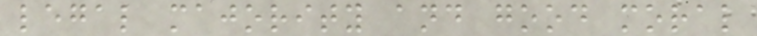legal majority and good moral
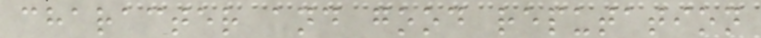character and good reputation
